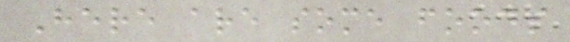Here are some foods
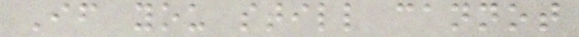If you still cannot
